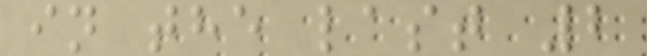in the last 2
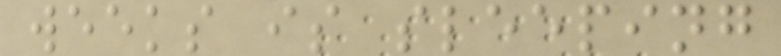weeks is sleeping
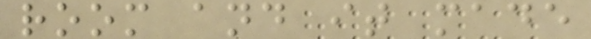room and it made
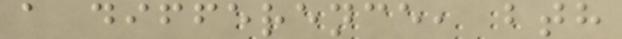a difference, bth
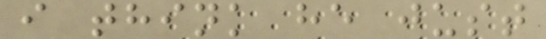i think he just
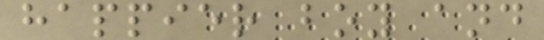happier boy and
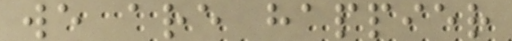we are happier
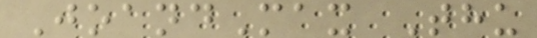JoandMax Thu
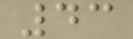43
